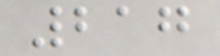217
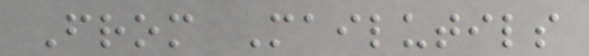From Mailutils
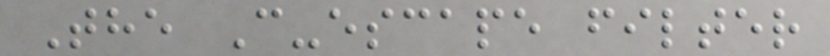The C-escape filter
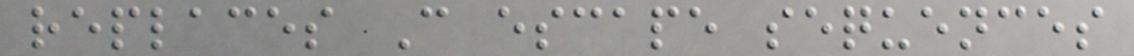replaces C escape sequences
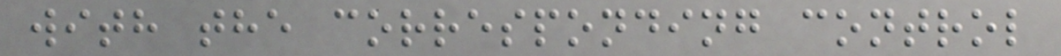with the corresponding control
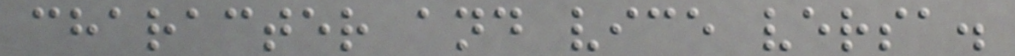character and vice versa.
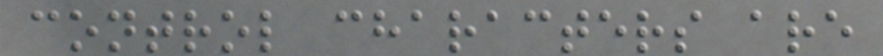control characters are
